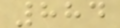884
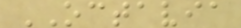OCTAVIA
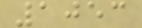1053
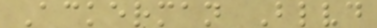Ackerman Blvd
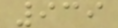939
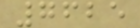7625
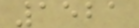1521
